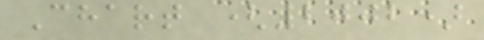Chart (2002)
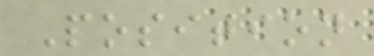Position
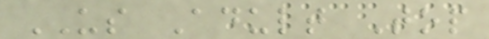US Adult Top
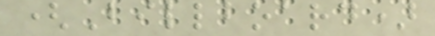(Billboard)
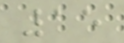15
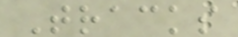Tracks
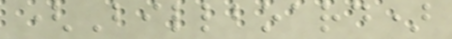(Billboard)
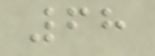68
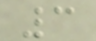3
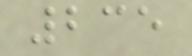235
